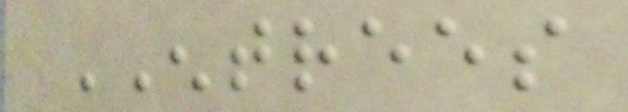ENTREES
